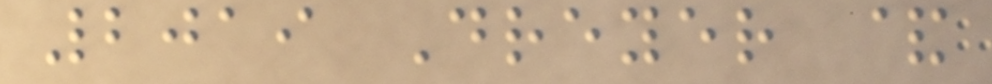2019 Dreyer &
